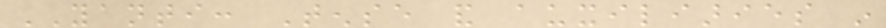YANTI: Tense and auxiliaries in
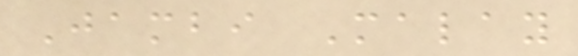Jambi Malay
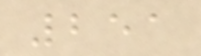251
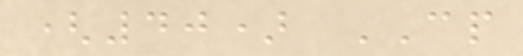(40) CP
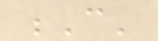C'
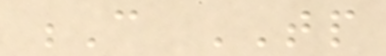C TP
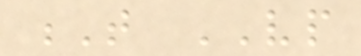T VP
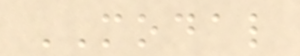MODAL
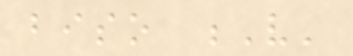biso V'
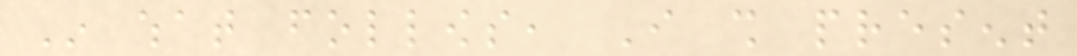In what follows, I shall present
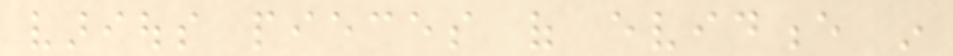various pieces of evidence in
